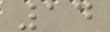14
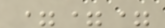===
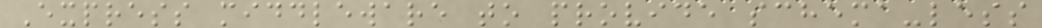Express middleware to provide schema-less
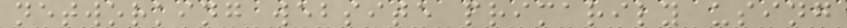networking website primarily using
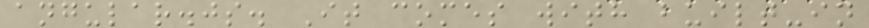angular.js. It comes with built-in
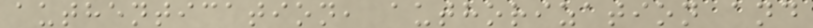authentication, authorization and
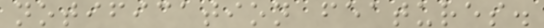notification features.
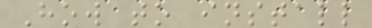How to install
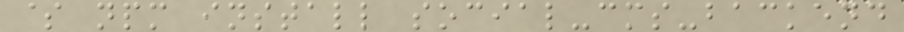$ npm install social-cms-backend
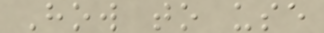How to use
